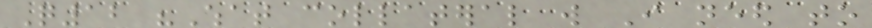Q12 "What collateral will I need to
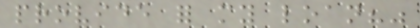provide for my loan?"
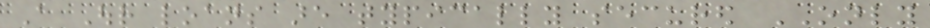A Our loans are typically secured ONLY
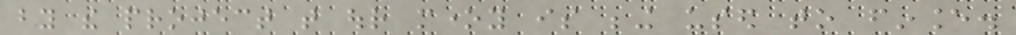by the project that our money is being used to finance.
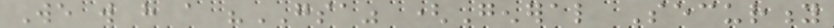We will have a "GSA" (General Security
